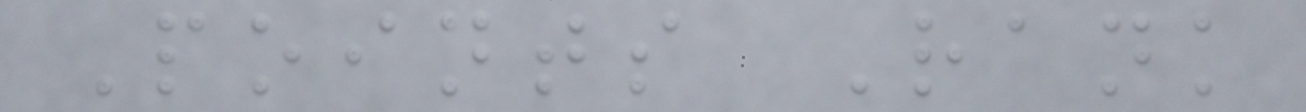Points Rank
